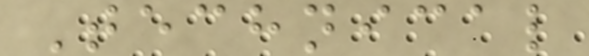Technical
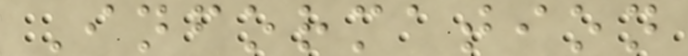Information
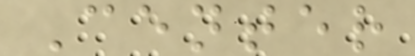Center
